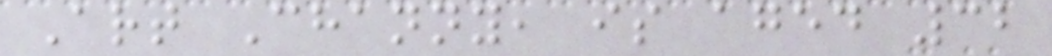Art Channy, is aged 32
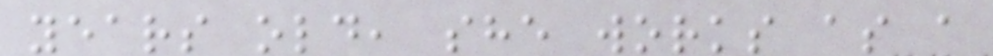years old, she works as a
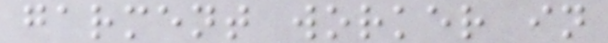garment worker in
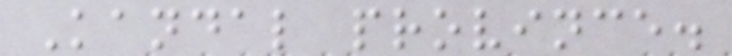Kandal province.
